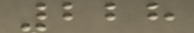228
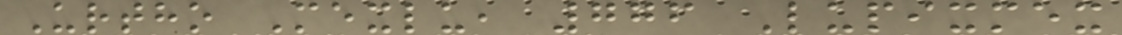Urtho Mexlu, 776 Lupixmex
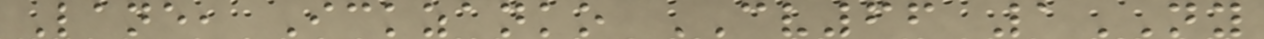Lane, Ickzanko CV66 1NY
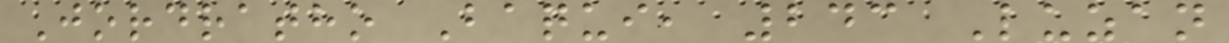Jordratho Baqui, 243 Luzan
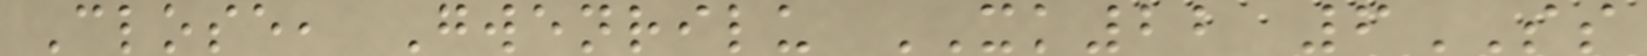Close, Gwenrilu XK22 6SS
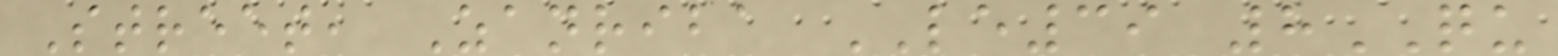Street, Zanriba LE39 8QU
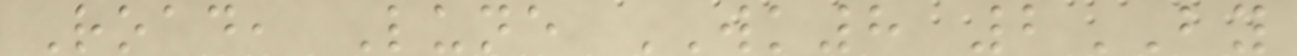Road, Lune WK8 2BY
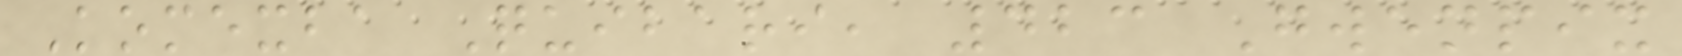Komexba Quibari, 423 Gwenpix
